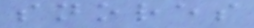snores
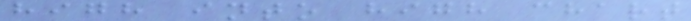high into high chart
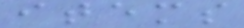items
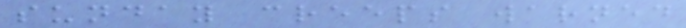sunday creeps warned
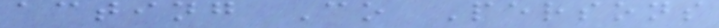acting Co Persons
